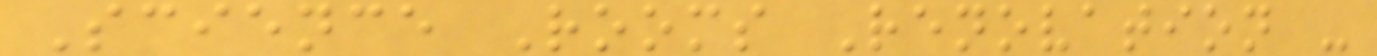Science Rooms Renovation -
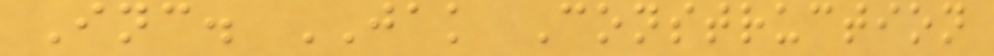Inc. JAK Construction
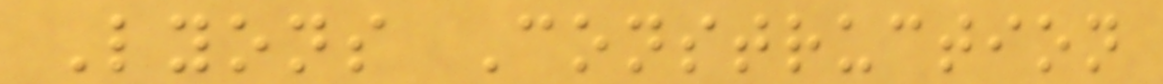Lyons Construction
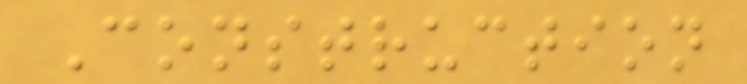Construction
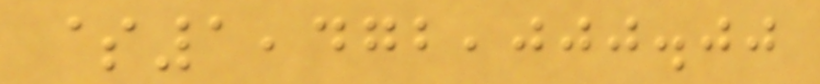$1,472,000.00
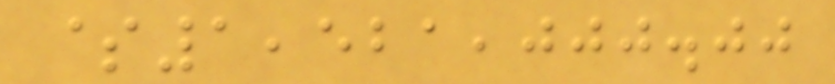$1,521,000.00
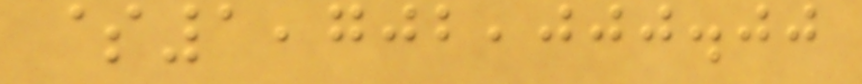$1,702,000.00
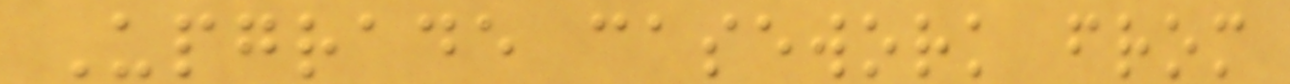Upgrade casework from
